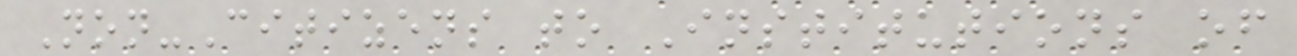Non-Citizens to Institutions of
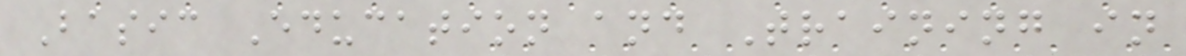Basic Education and Training in
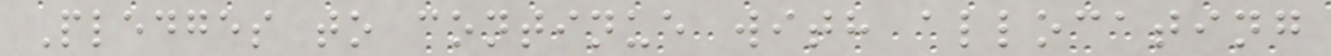Pledges to continue with allocating
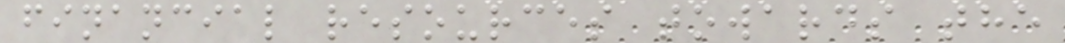financial resources towards the
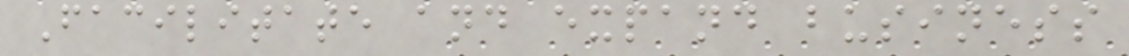Facilitate and expand business
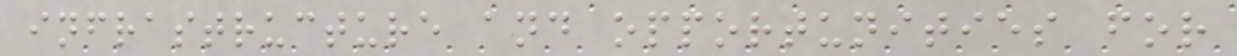infrastructure and opportunities for
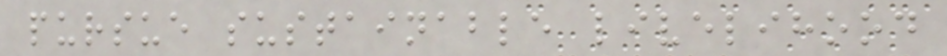pursue sustainable livelihood
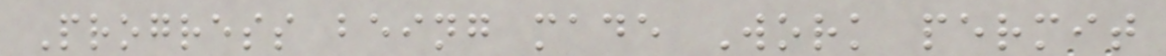Progress being made Work permit
